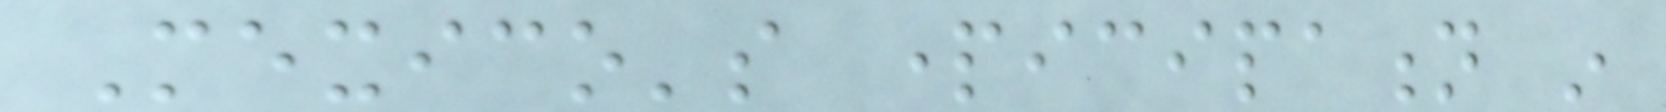Mexico's participation in
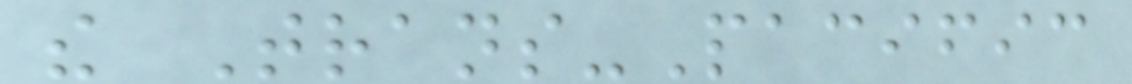the Trans-Pacific
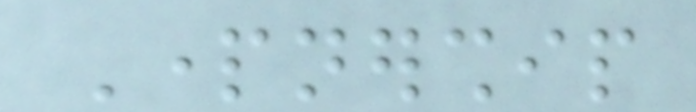Partnership
